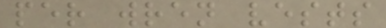per wren vests
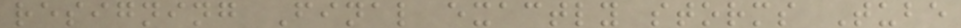resigning Final exactly storms Tube
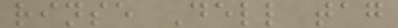rinse Dell tag
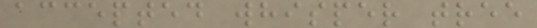accepted whisper tree
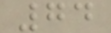74
